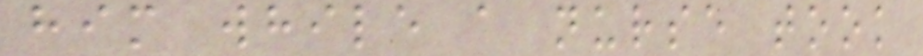him while a nurse took
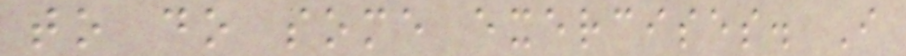to do some exercises. I
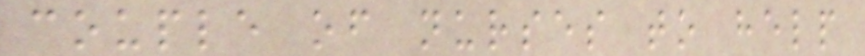couple of nurses to help
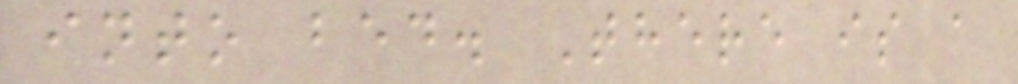into bed. There is a
